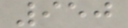950
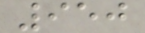950
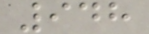948
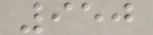950
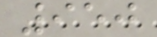950
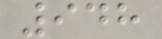948
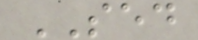SED
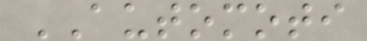AUTOMOTI
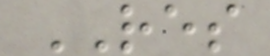RES
